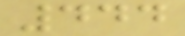444
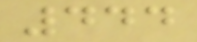444
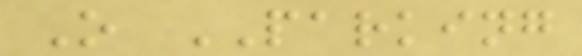O PARKING
